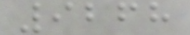9268
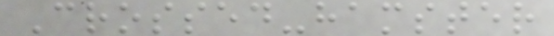Crossed-hamster
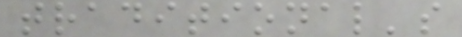traditional's
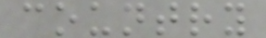country
